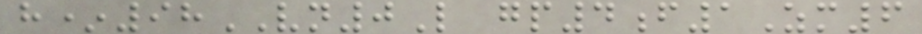h*98VN0L gp4f1Zm6
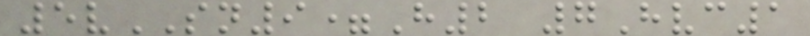5vSN9=H2 7Hvc1
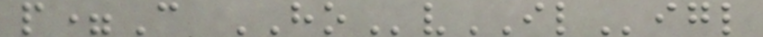p=C HOvILigl
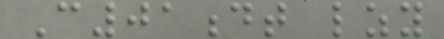C01dt lzy
